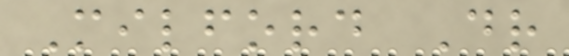Milford Dr
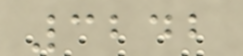3242
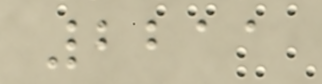2211
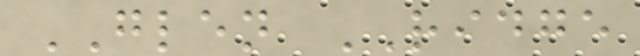GLEN RIDGE
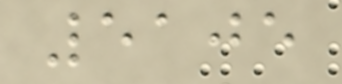5105
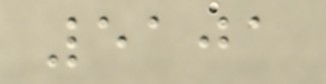5101
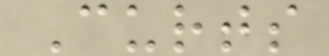Curts
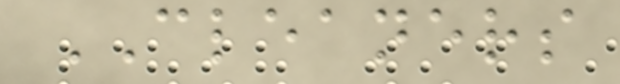CLEANERS
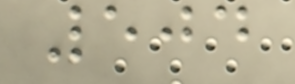504
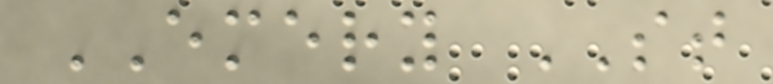EMERY ST
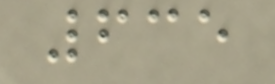635
